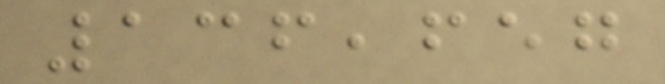136,657
